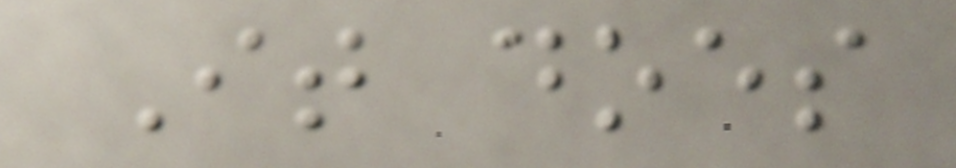It does
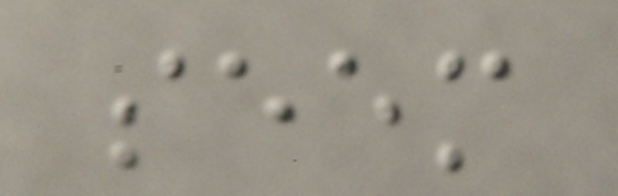seem
